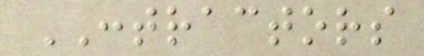CONTRACTORS
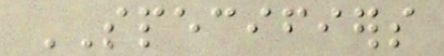SPECIFIERS
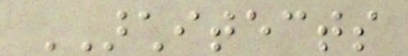ARCHITECTS
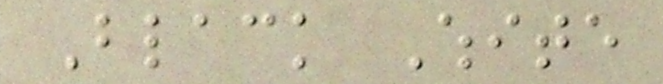Black White
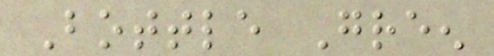Bottle Green
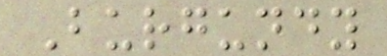Burgundy
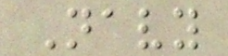Navy
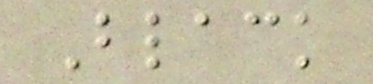Black
